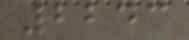2243
